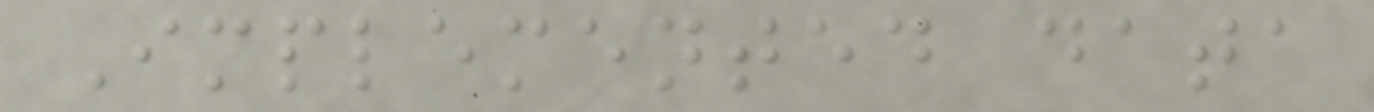Implemented data
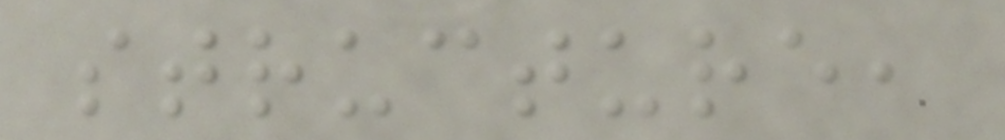structure,
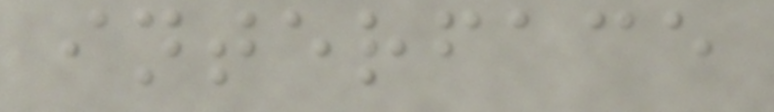interface
